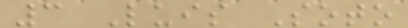3 Luis Soto
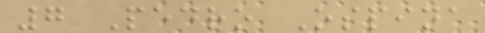7 Pedro Ospina
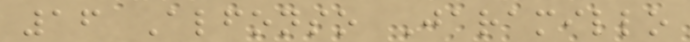16 Alfonso Jaramillo
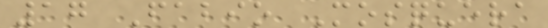17 Fabio Mosquera
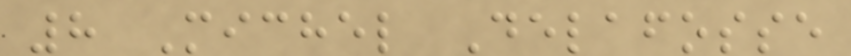8 Michel Delafosse
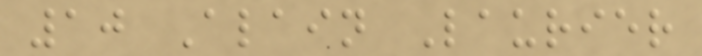10 Alain Laurier
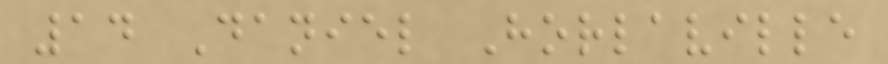14 Daniel Horlaville
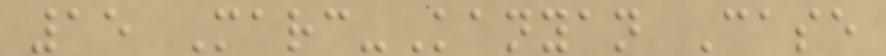15 Marc-Kanyan Case
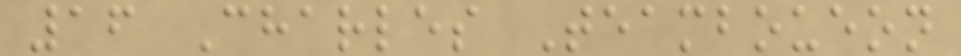16 Charles Teamboueon
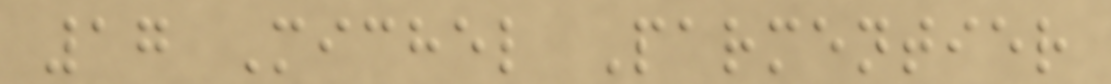17 Michel Parmentier
